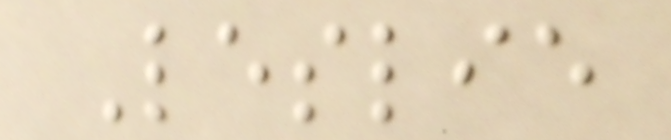Leslie
